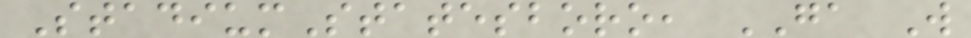StadiumStatesboro, GA W
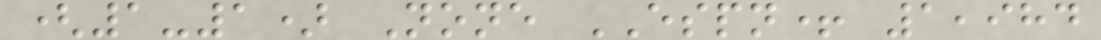(1-1) None ESPN+ 1,984
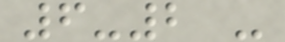6-2 -
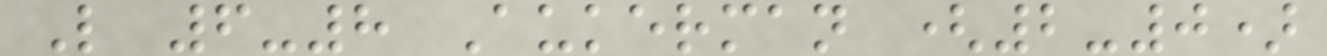L 6-8 Aukerman (2-0)
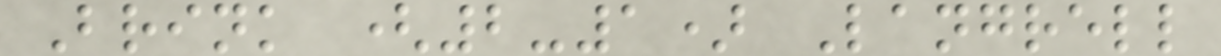Brink (2-1) Langrell
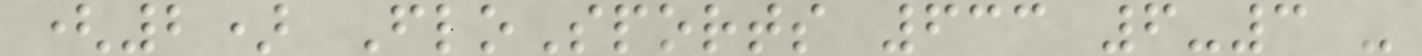(2) FloSports 633 6-3 -
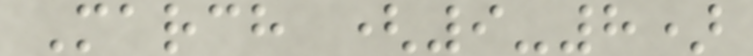March (9-8)
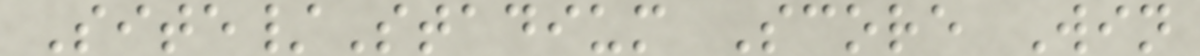Site/Stadium Score Win
